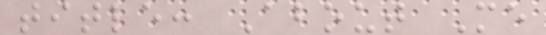title: About Me
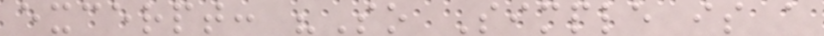excerpt: "So Simple is a
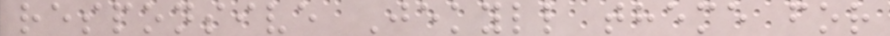responsive Jekyll theme for
